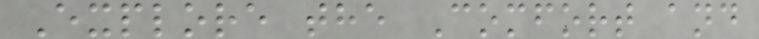Explore the Comfort and
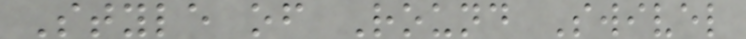Style of Round Swivel
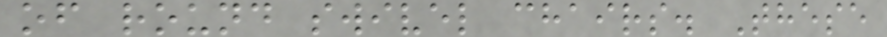of round swivel chairs. These
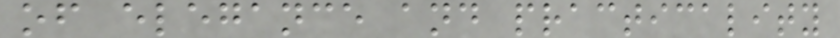of elegance and practicality
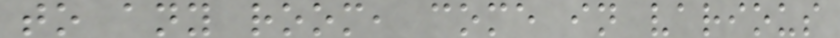to any room, come in various
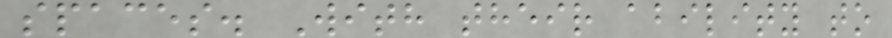spaces. With their ability to
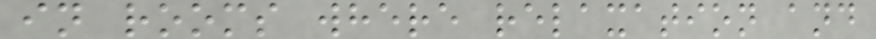in rooms where relaxation and
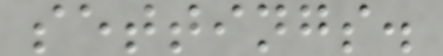settings.
